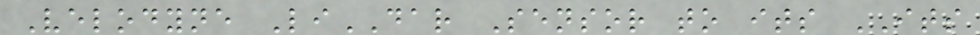Velodyne LiDAR Sensor to its ITS
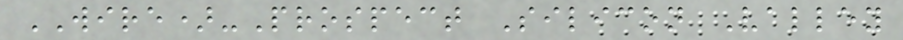WIRE)-Prospect Silicon Valley
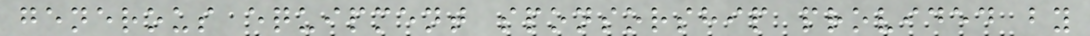generous equipment sponsorship provided by
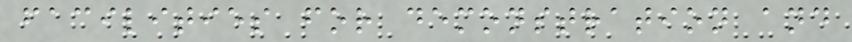facilities for demonstration and
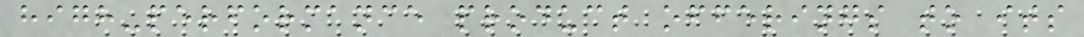high-performance product offerings to its
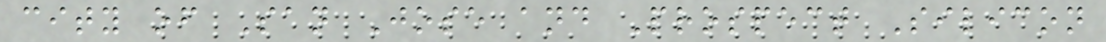city of San Jose and Prospect Silicon
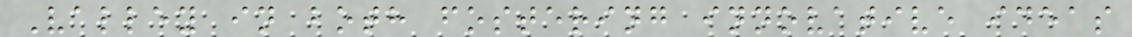Valley in both fostering innovative ideas
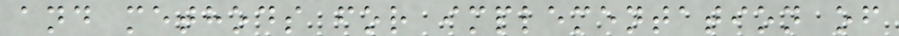and methods for implementation of
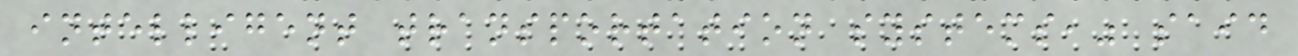intelligent transportation systems," said
